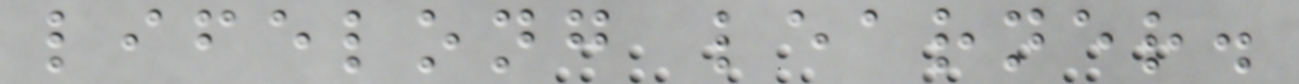lifelong learner.
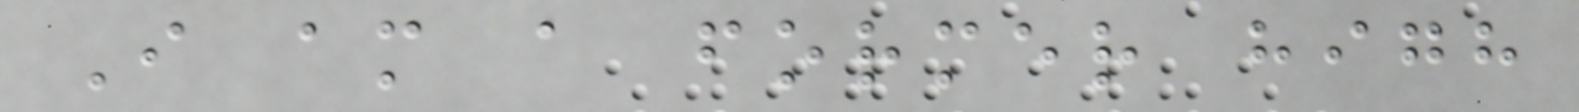I am a former high
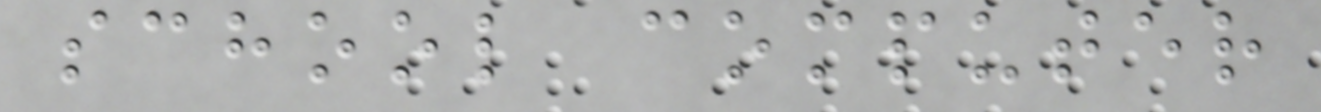school computer
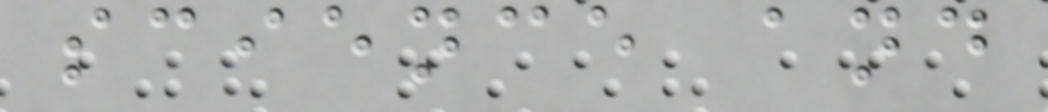science and
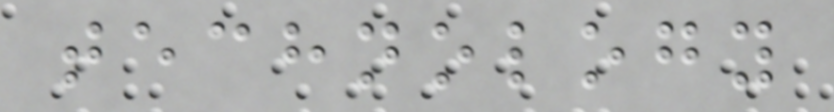technology
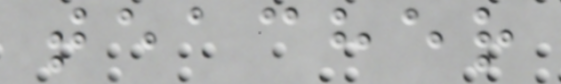teacher
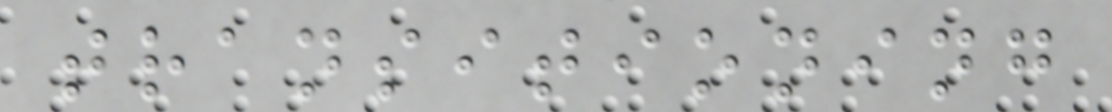transitioning
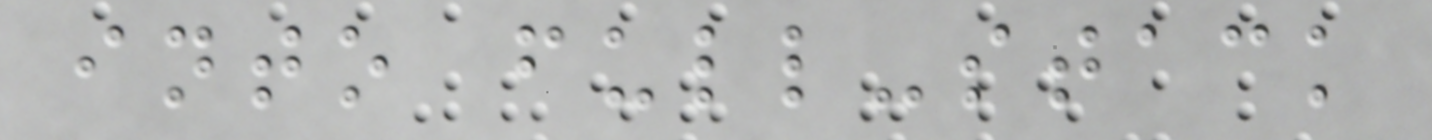into full-stack
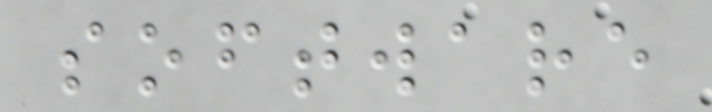software
